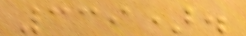339).
